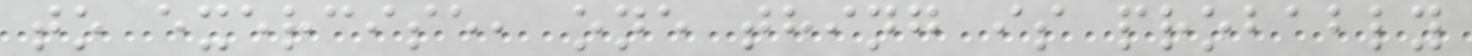to exercise, one thing is probably
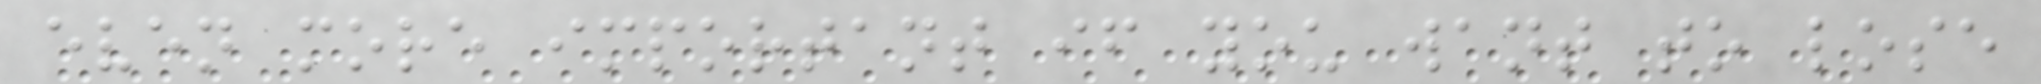even more important if you want to lose
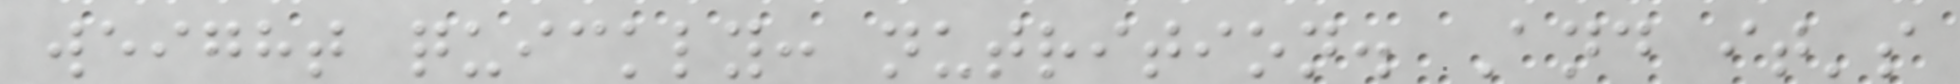weight quickly: nutrition. And it's
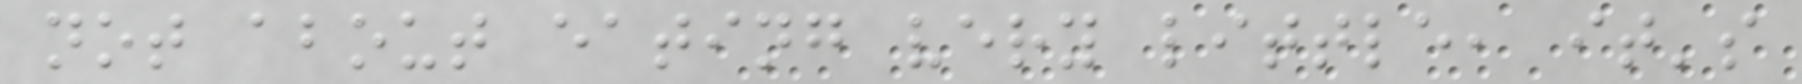not about eating very little, it's
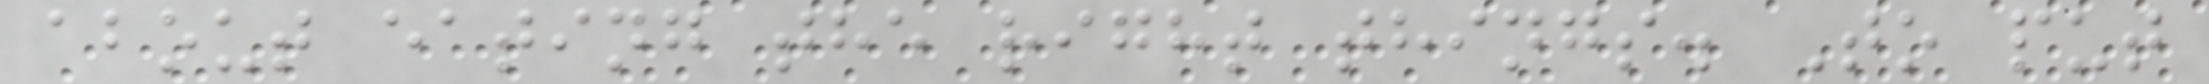about eating the right things. To put
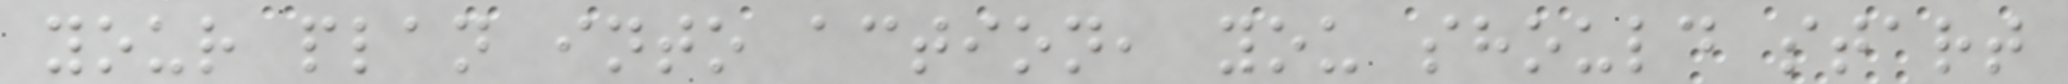your plan into action, you should start
